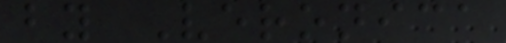by Veronica
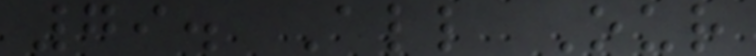79. All Our
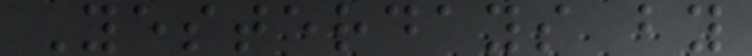Yesterdays by
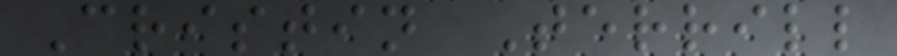Cristin Terrill
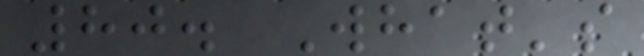80. What's
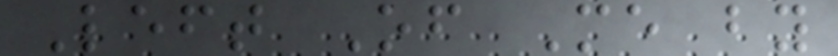Left Of Me by
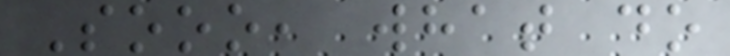Sooo, what do
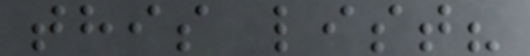this list?
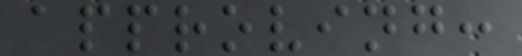approving:
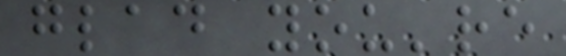glad you're
